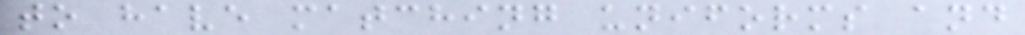to have matching uniforms and
